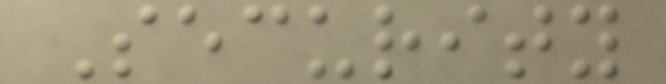Security
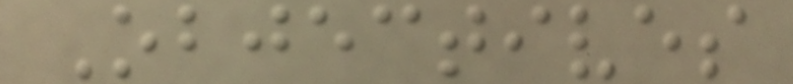Objectives
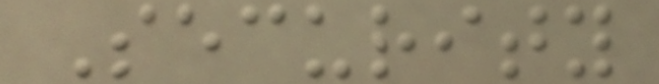Security
